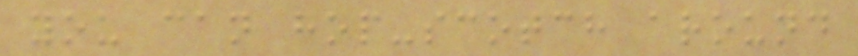you can hop-scotch around
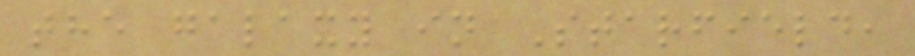the galaxy in Starfield,
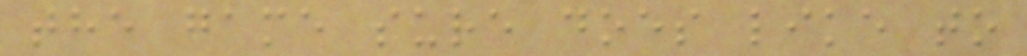the game sure does like to
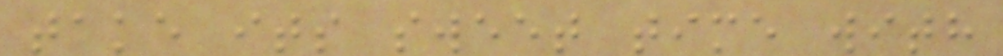take its sweet time with
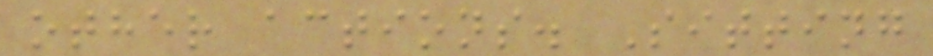other actions. Sitting
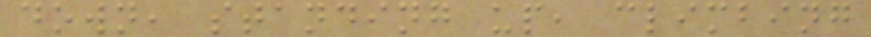down, standing up, climbing
